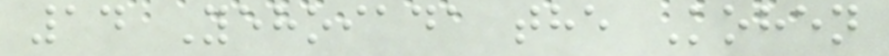14 Yehoiada the Kohen
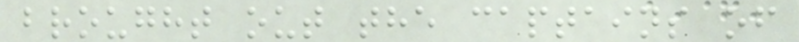brought out the captains of
